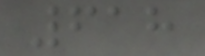618
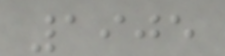1905
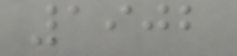1902
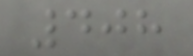408
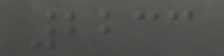2233
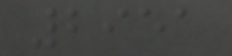2951
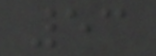53
